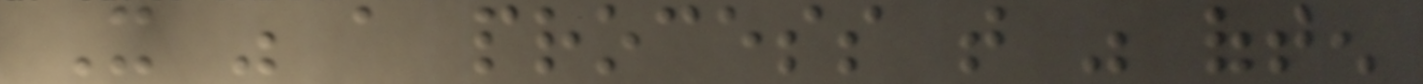It was a process that was often
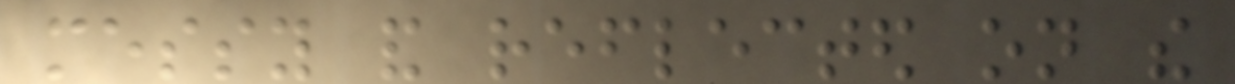messy and reflected on the
